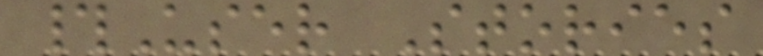#User Stories
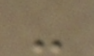-
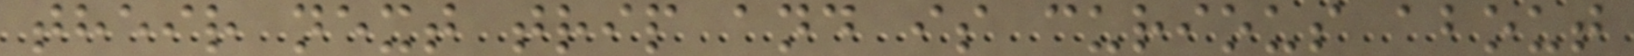their next trip and is curious about
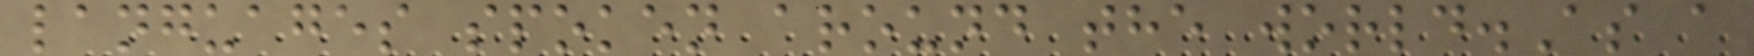languages spoken around the world.As a
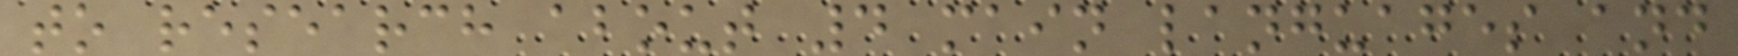to research about 4 main languages and
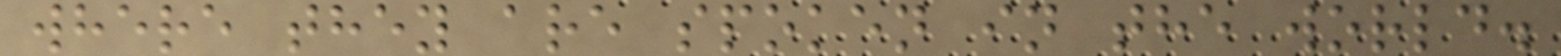where they are spoken in the world.
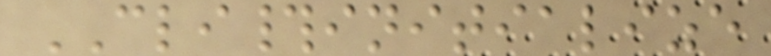CLI#initialize
